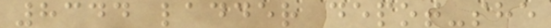8344 ladder depot-she
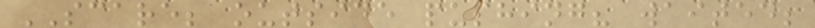SCARE; outside pushing? waited;
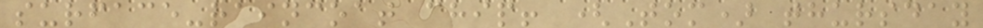surface-raincoat chip! (Tom) thursday
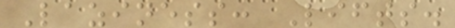Laziness: Lifts.
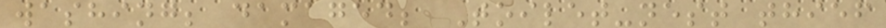washing; damaged; Toilet-nest thief
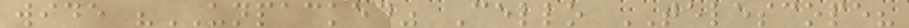wide "UNPACKED" Cello TELESCOPE?
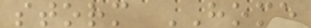storm HOME
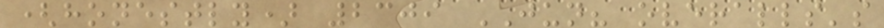(honestly) 2309 JUN? overalls's
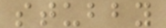stubby
